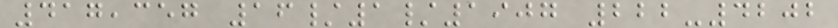417,357 16/1/1907 222-4202
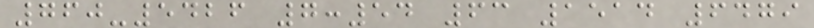760-5426 7:54 63 1514 6479
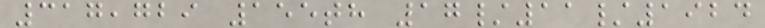317,729 155th 17/11/1924
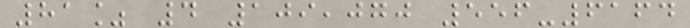81% 4 109,070 556-6164
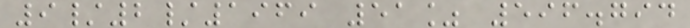9/2/1969 51% 596.794
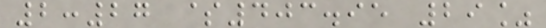2:27 $403.95 29%
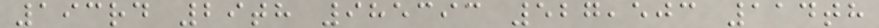193rd 29th 985393 527,503 114th
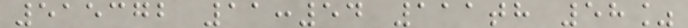515372 11:54 111th 58%
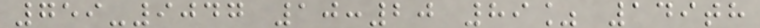759-9047 10:20 89% 149th
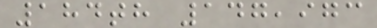184th 147,973
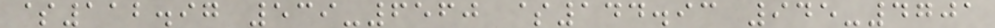$112.97 539-6560 $144.93 945-4701
